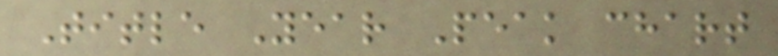Title Year Peak chart
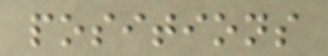positions
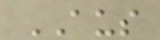AUS
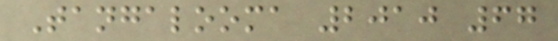Tangalooma 2010 67
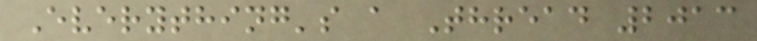Everything's a Thread 2013
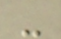-
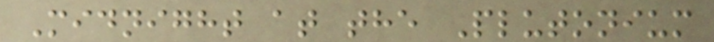Midnight at the Plutonium
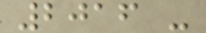2016 -
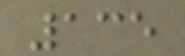135
